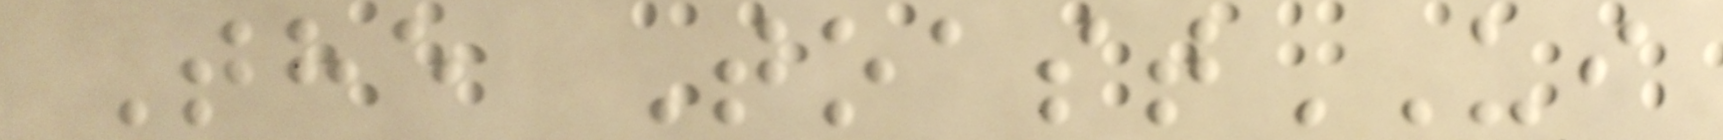The ToastUI
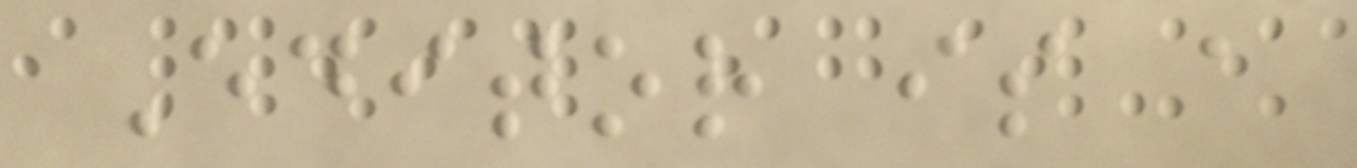Editor is a
